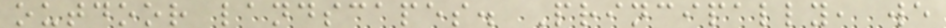outdoor landscapes. Principally, we
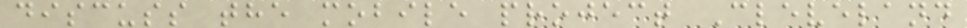discuss the mobile project Cleveland
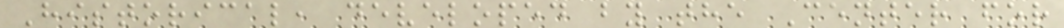Historical, developed by the Center for
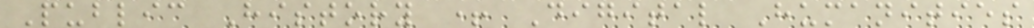Public History + Digital Humanities
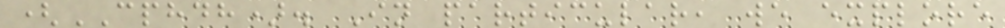(CPHDH). In particular, we explore
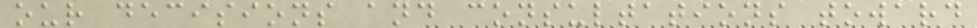our decisions and consultations toward
